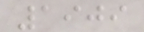1909
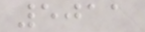5011
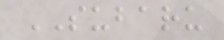SUBARU
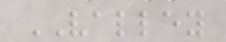VALLEY
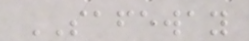SAFEWAY
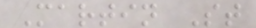Martin St
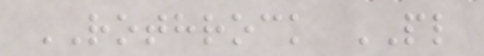ROTHROCK PL
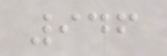946
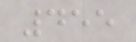455
